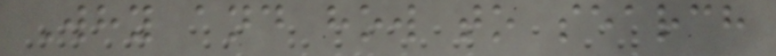Why and how to search
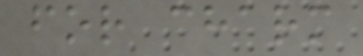for charm
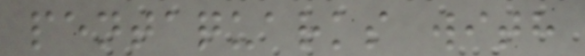pentaquarks with
